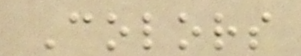Colors
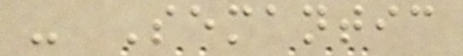- Semantic
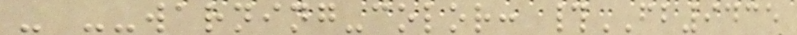- --warning-color: #FB9435
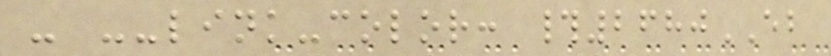- --link-color: #2680EB
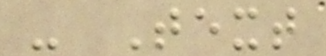- Text
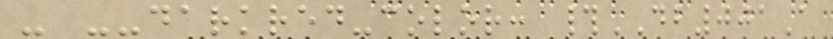- --darkred-color: #DB001A
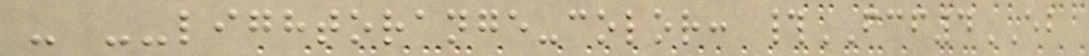- --lightorange-color: #FCF4EB
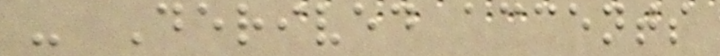- Derived accents
